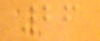26
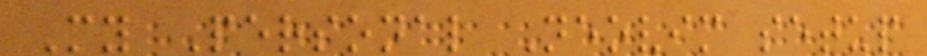My Personal Neovim setup
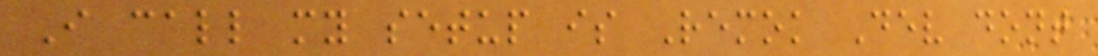I call my setup is Remok Dev dont
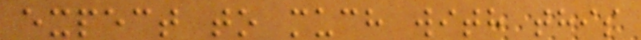expect to much with this
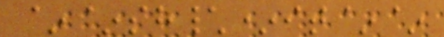~~sh\*it~~
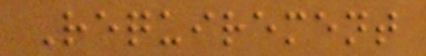Requirement
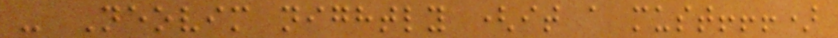- Neovim nightly (it a must!!!)
